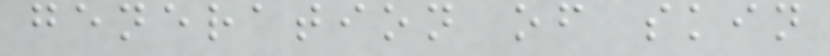generation of skin
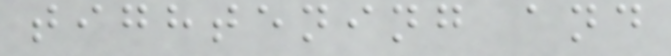tightening and
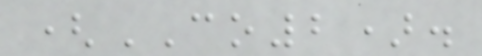(CO2).
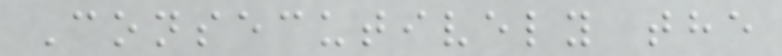Consecutively the
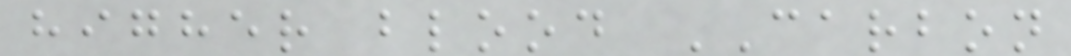higher blood CARBON
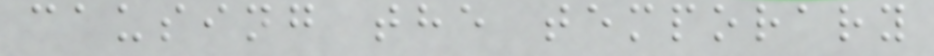causing the temporary
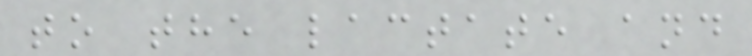to the lactate and
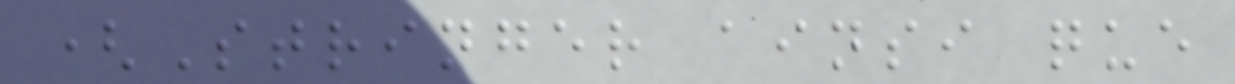(Stringer ainsi que
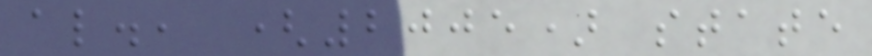al., (2005) state
